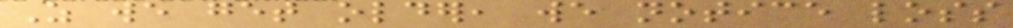As we get older, we notice loss
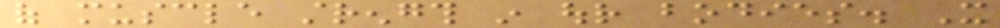of muscle strength in our bodies. It
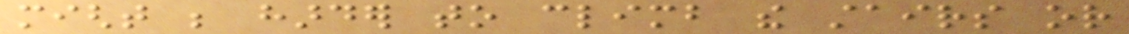might be harder to climb the stairs or
